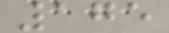175
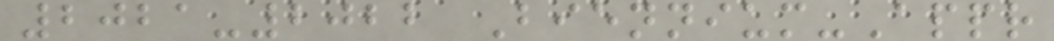2021-2022 Biennium-Appr
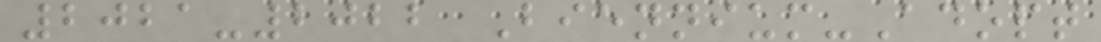2021-2022 Biennium-Adopt
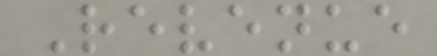Revenue
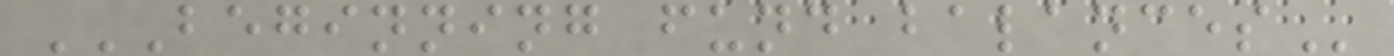BEGINNING FUND BALANCES
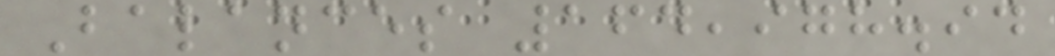Balances 164,978.94
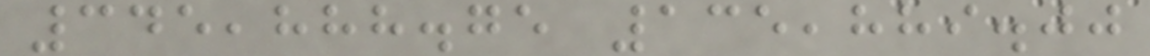345,888.75 135,889.00
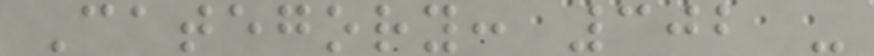Category: 302 -
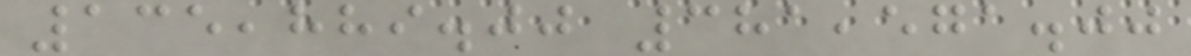135,889.00 381,571.00
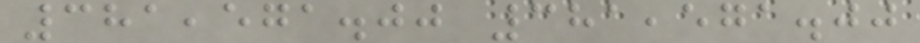381,571.00 381,571.00
